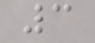3
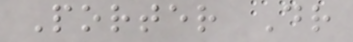Porter Dr
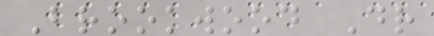Brookwood Dr
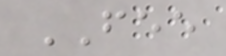FEE
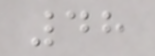48
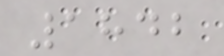1842
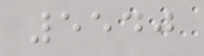5540
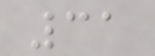31
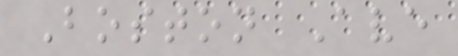Boston Ave
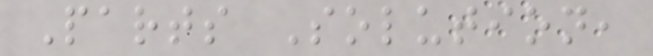Parts Solution,
